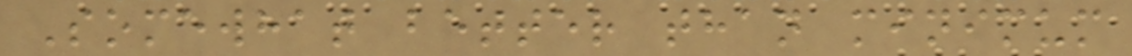Somewhat better than minimum
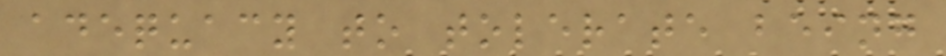adequacy to tolerate being
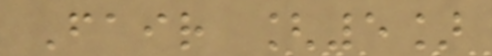Fair [5]
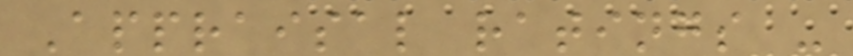Appraisal ratings -
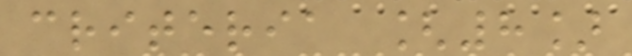criteria [8]
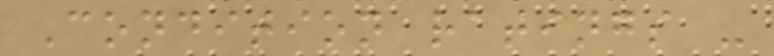Condition ratings -
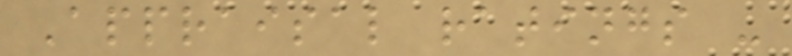Appraisal ratings -
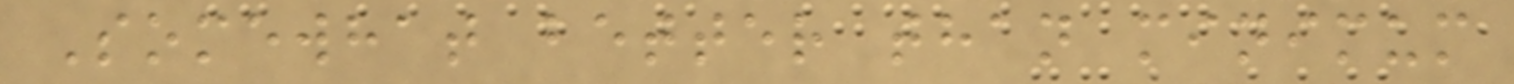Somewhat better than minimum
